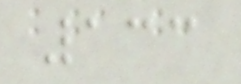133
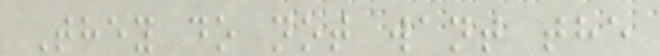They do not want the
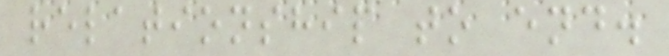relationship to end.
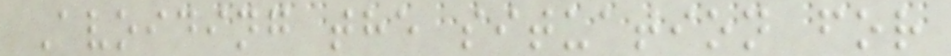Avoiding the situation for
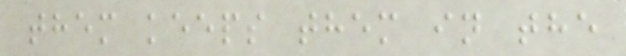them keeps them in the
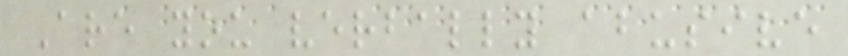Are you verbally abusive
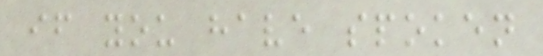if you have spoken
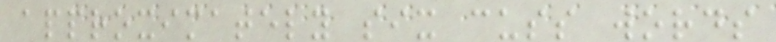approximately six cuss words
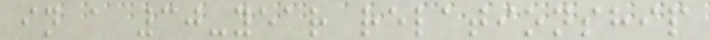in a 30-year relationship
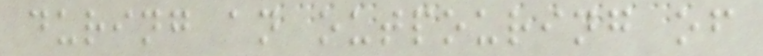during an outpouring of
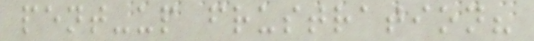pent-up frustration?
